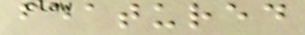featured
